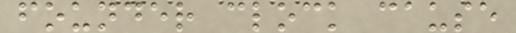founder clock cause
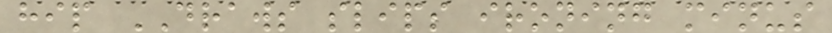hip DRAWS slips ironing minus
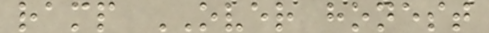ramp OVER honest
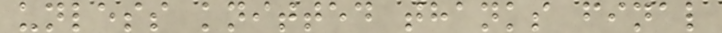unless knitted thanks final
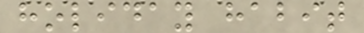holiday habit
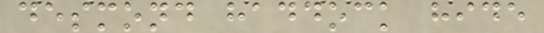desmond haddock hide
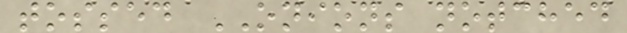tossed ONIONS notched
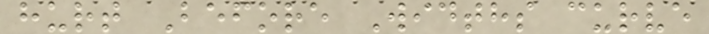hurt Before Widths curve
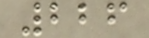226
